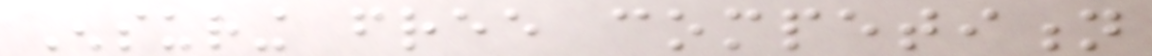Ensuring free competition
